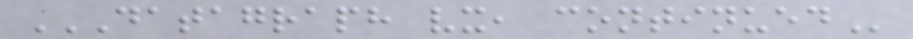DATAGRAPH VX, CONTINUED
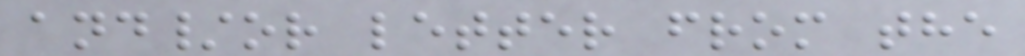and/or letter from the
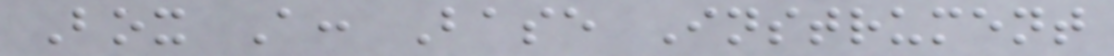Box A: Base Instrument
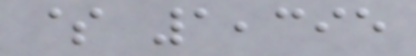$ 1,395
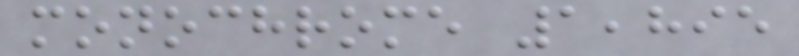monochrome 1,895
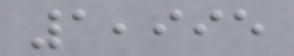1,995
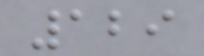129
